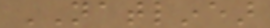NATLINEAR
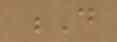D
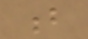b
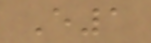E1
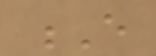E
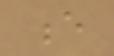e
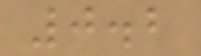0.2
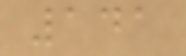141
